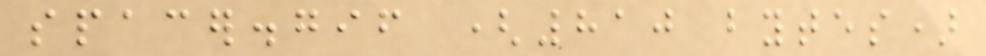spacer.gif (810 bytes)
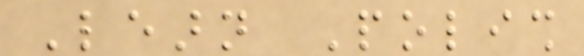Learn Polish
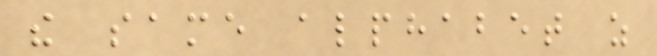the same alphabet as
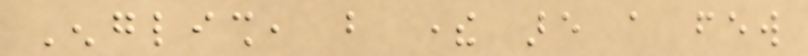English, but there are a few
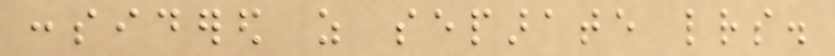considered as separate letters.
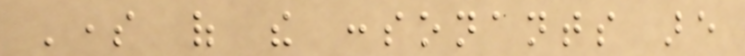Some of the consonants are
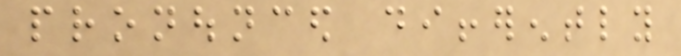pronounced differently
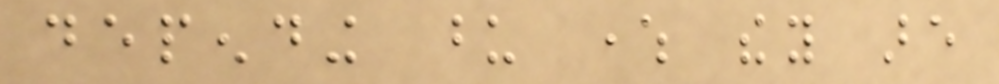depending upon where they are
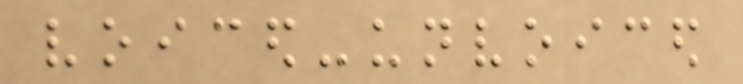voiced-unvoiced
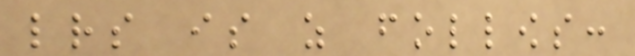letters is as follows:
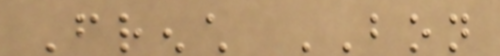French BON
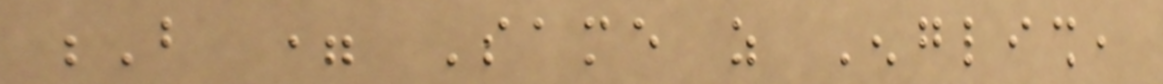B = Same as English,
